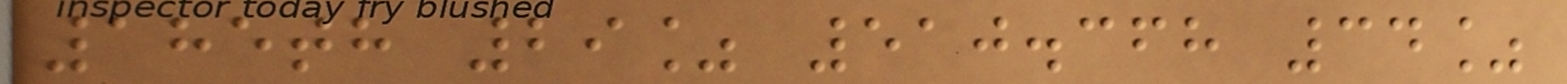185th 29% 510.368 34%
